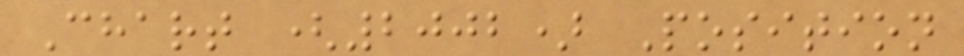Chart (2002) Position
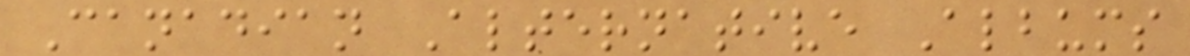Canadian Alternative Albums
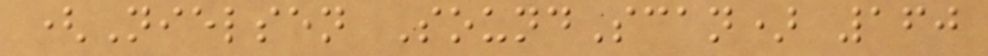(Nielsen SoundScan) 160
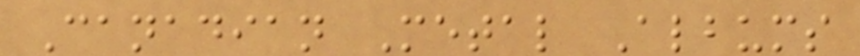Canadian Metal Albums
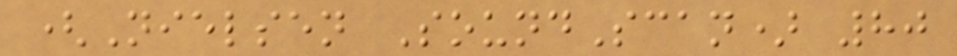(Nielsen SoundScan) 80
